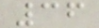36
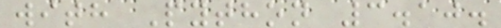with Python 3.10.
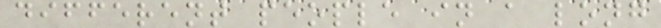different people in a long
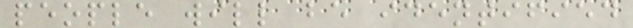people will be identified
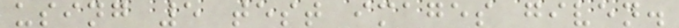using 5 test images given.
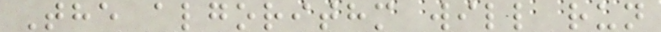The algorithm will run
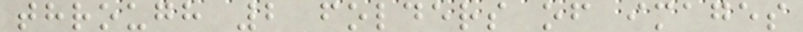through 2 folders of images
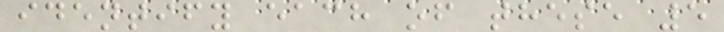identify each of these 5
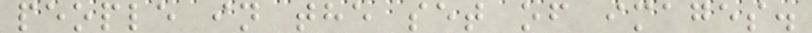people in the set of images.
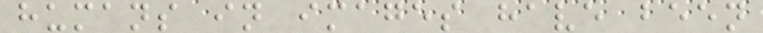humans in images have been
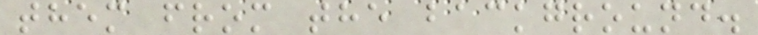them from the background.
